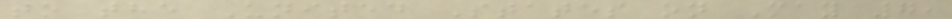to the United States on May 7,
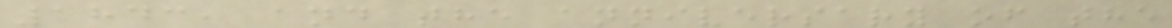1843, and the anniversary of the
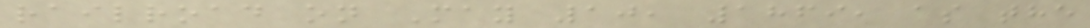railroad on May 10, 1869, as the
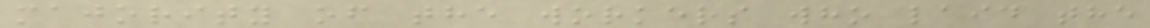majority of the workers who laid the
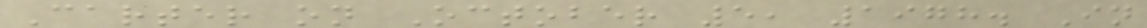Carter on October 5, 1978. In
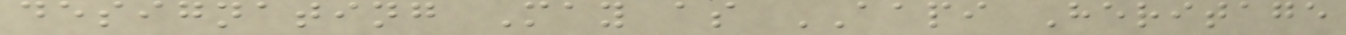designating May as AAPI Heritage
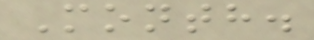Month.
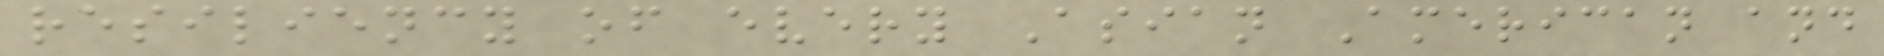resiliency of every Asian American and
